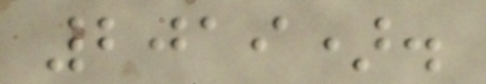2019).
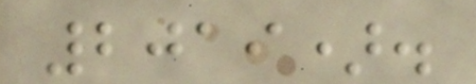2019).
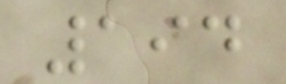194
